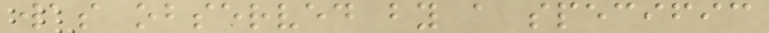was observed by a specific
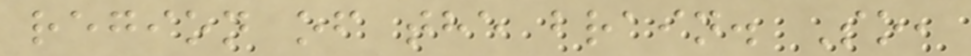region of the brain. So,
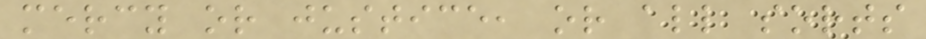mercy or justice, or all sorts
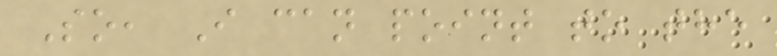So, I can point to the
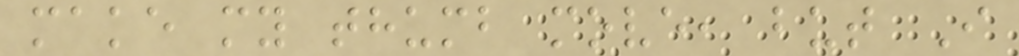make my thumb move, but I
